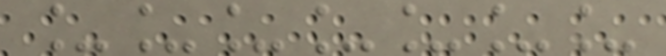_______
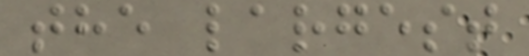the largest
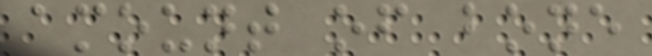amount of bone
